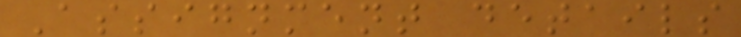Assignment details
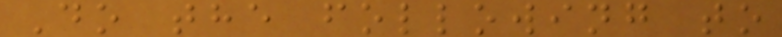Do the following to
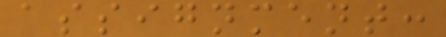assignment:
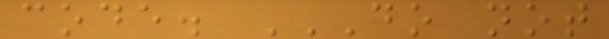code. DO NOT
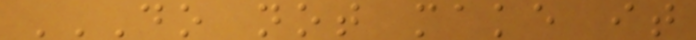DO NOT MAKE IT
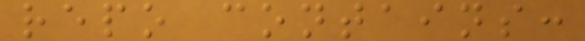repo contains:
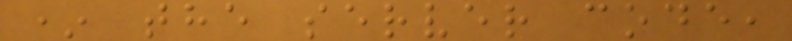* the server code,
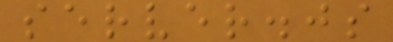server.js
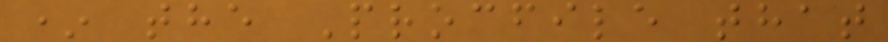* the Procfile that
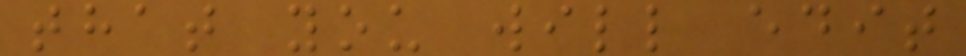that you will edit
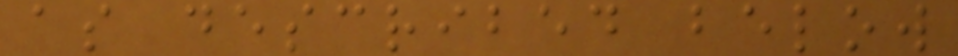as described below
